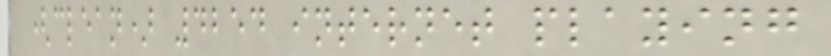(clean) 4254 internet playing
